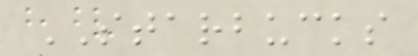STARBUCKS
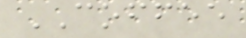COFFEE
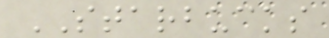STARBUCKS
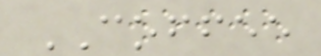COFFEE
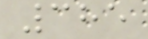385
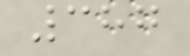387
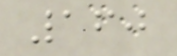160
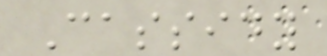Cassidy
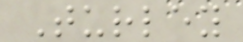Turley
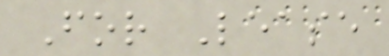For Lease
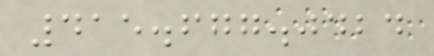415.677.0424
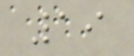19
